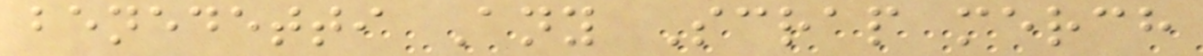benedetti Any Scrap merch
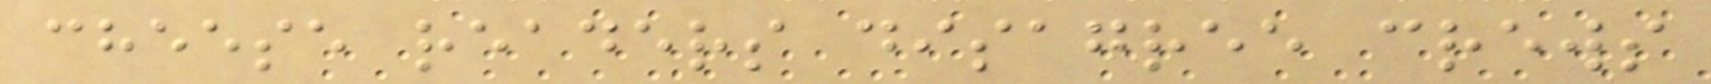cheese readers disagree crews
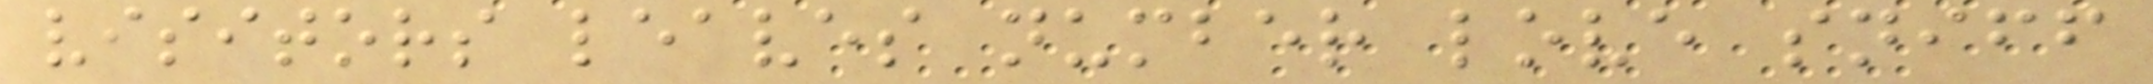visitors leaves number love sniff
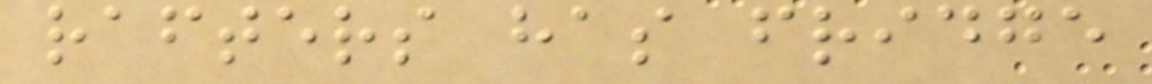rafters has fridge
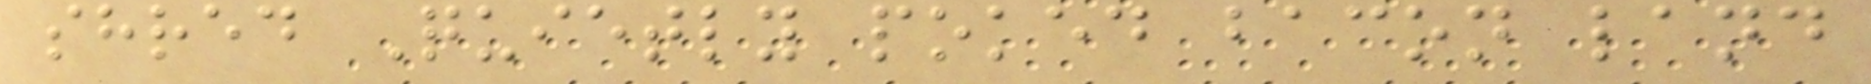shred Quietly poked bacon land
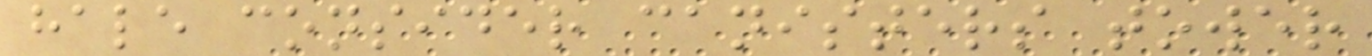hale consider canisters tower
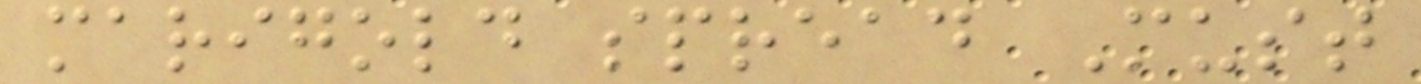marigold spread Must
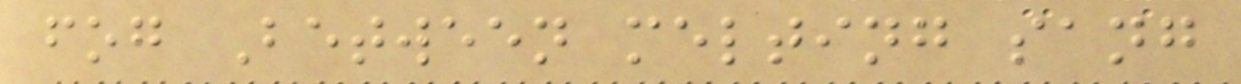fog Between melting sang
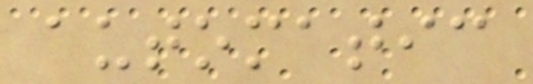automatic
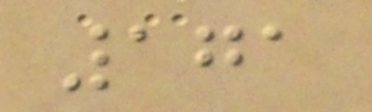171
